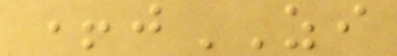+jZI
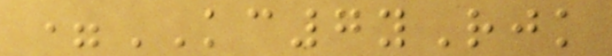=KC7yRjk
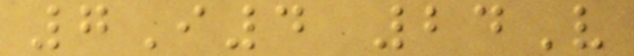7I4 24V
